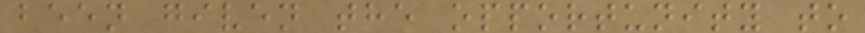been given the opportunity to
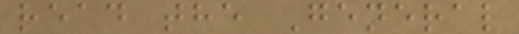read the General
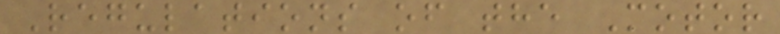Regulations of the Motor
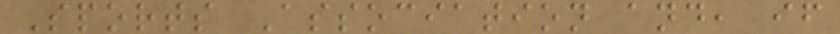Sports Association and, if
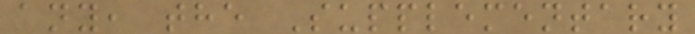any, the Supplementary
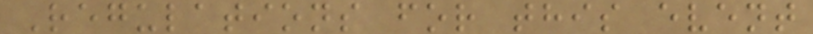Regulations for this event
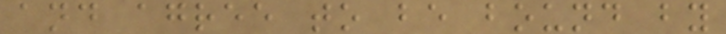and agree to be bound by
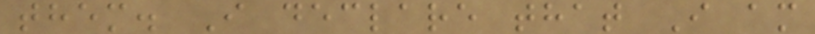them. I declare that I am
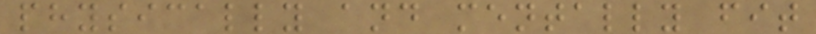physically and mentally fit
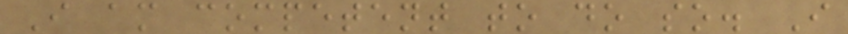I am competent to do so. I
